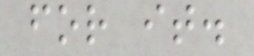for it.
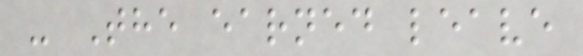- The earned leave
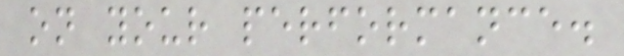on your performance.
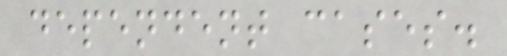dependent cases.
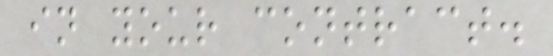in your contract.
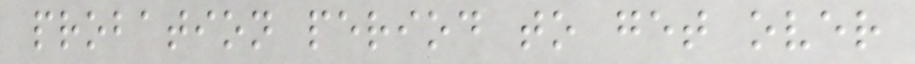probation period to get over
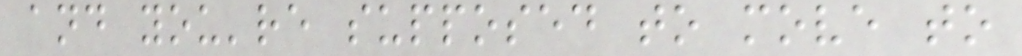and you're supposed to move to
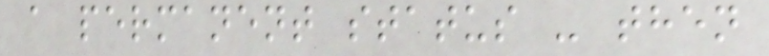a permanent status - then
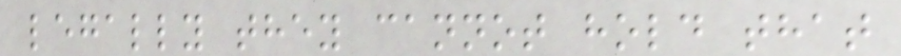legally they cannot hold that
